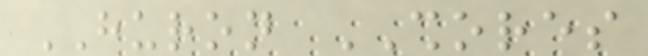HURON SHORES
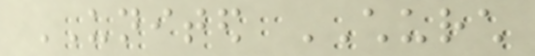UNITED CHURCH
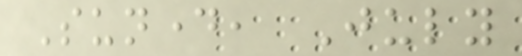Sunday, July
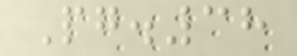Pg.38
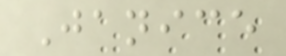Janice
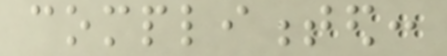complimented:
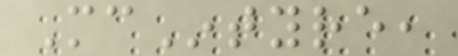McIntyre,
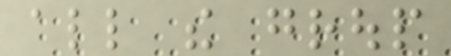all the group
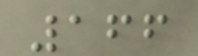166
